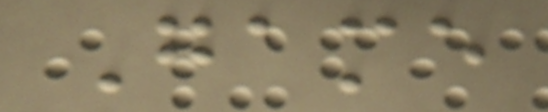Game
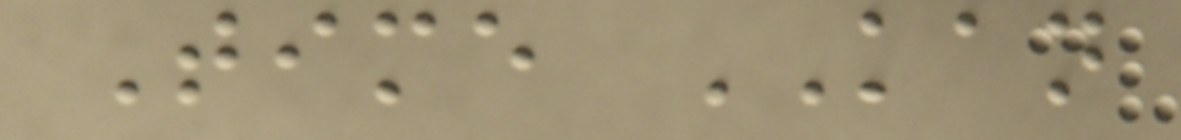Time KAN
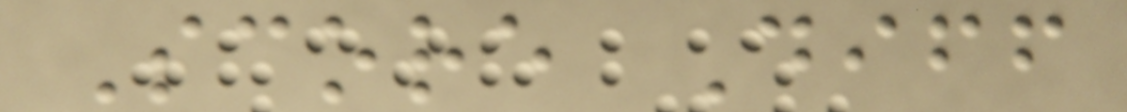Score Diff
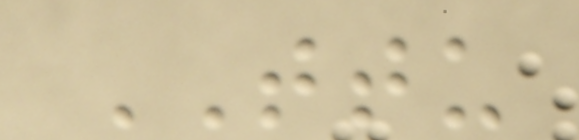TTU
